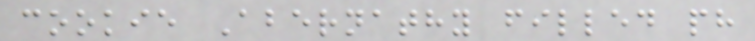cookie Abernathy filled ph
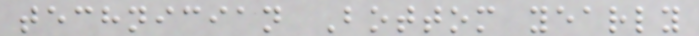technician Bottom yearly
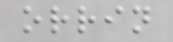orrin
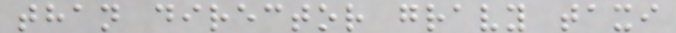than director gravy taxi
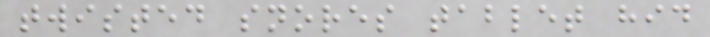twisted snores tablet hid
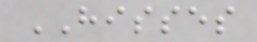HISSES
